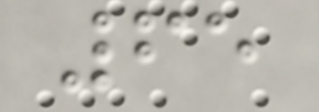65
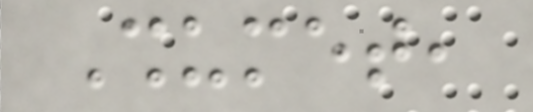Shumet,
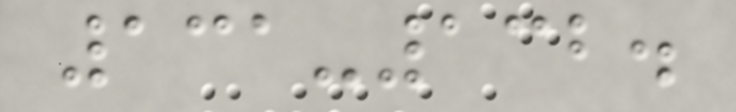131-132.
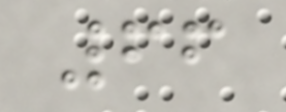66
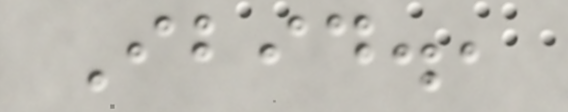Ibid.,
